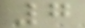7
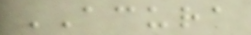ACURA
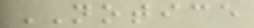NOTICE
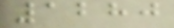1280
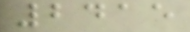2415
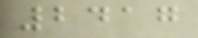2417
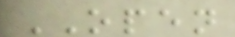OPEN
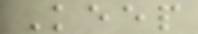Keep
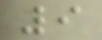9
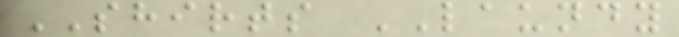SHIRTS LAUNDY
